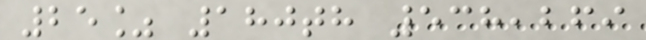25% 180th 538,269
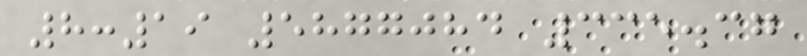8:19 5877084 335.37
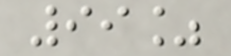99%
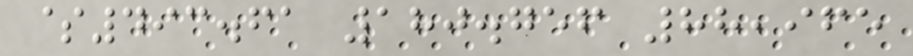$493.61 180.756 88,965
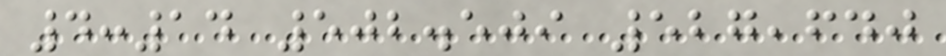4:14 502.509 527,640
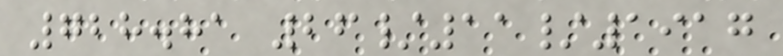728.81 26/11/1917
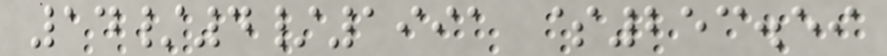14/4/1991 $253.59
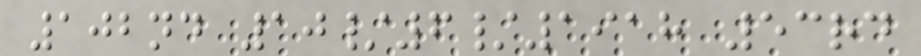102nd 10/6/1918 53rd
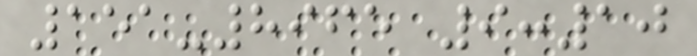151-8965 9:10
